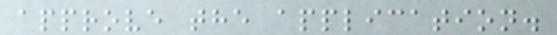approve the application.
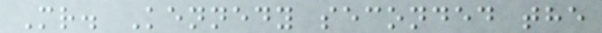Mr. Kennedy seconded the
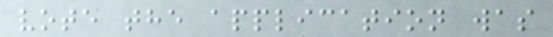vote the application was
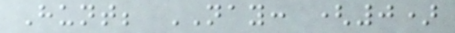Hunt; NAY: (0)
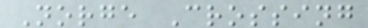Norge Crossing
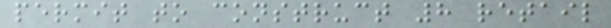permit to construct 8 retail
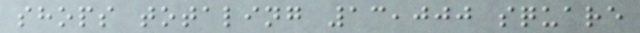shops totaling 13,000 square
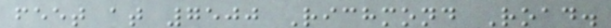feet at 7500 Richmond Road.
